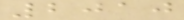2010
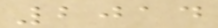2014
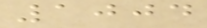1004
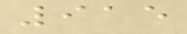915
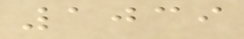1039
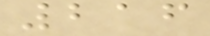216
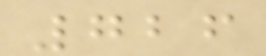726
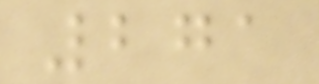271
